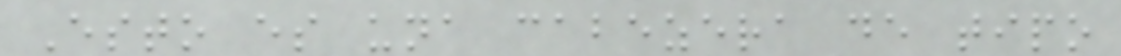Esto es una cabezera de tipo
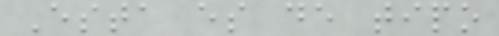Esta es de tipo
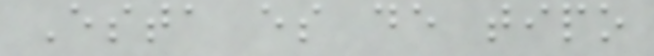Esta es de tipo
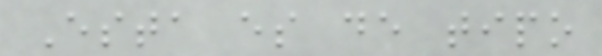Esta es de tipo
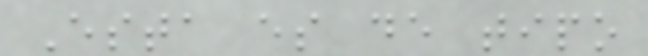Esta es de tipo
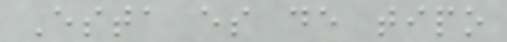Esta es de tipo
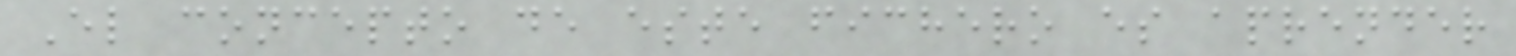El concepto de este fichero es aprender
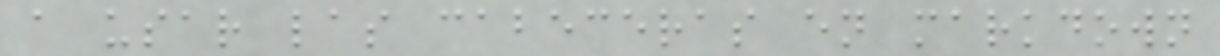a usar las cabeceras en markdown
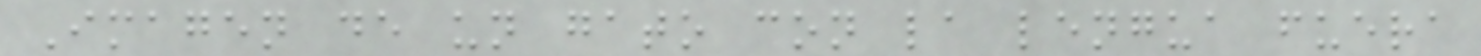Imagen de un gato con la lengua fuera
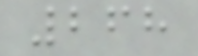268
